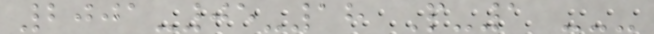2001-05-18 P-1 ---
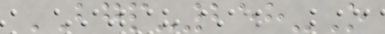BGP-258-O
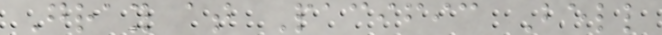Gray at Pacific Bell
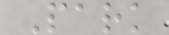Park
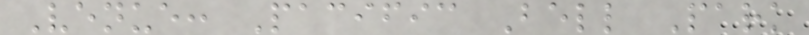Venue: Pacific Bell Park
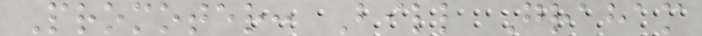Promoter: Bill Graham
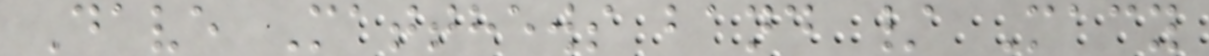Dave Matthews band / Macy
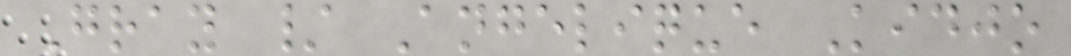Gray / Angelique Kidjo
